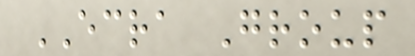ECRA Group
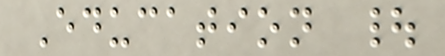Education |
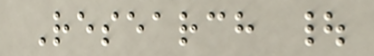Research |
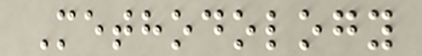Methodology
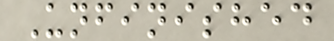Unfinished
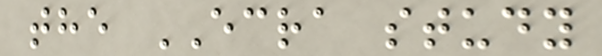the ECRA study
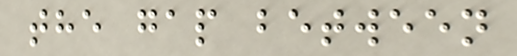the gap between
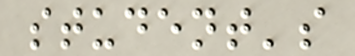student's
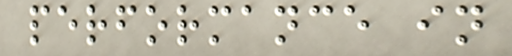performance in
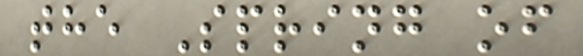the Spring of
